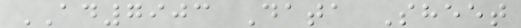AD7903 Data Sheet
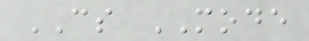CS MODE
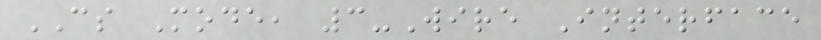CS Mode, 3-Wire Interface
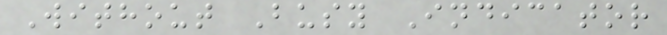Without Busy Indicator
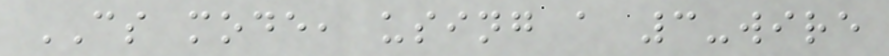CS mode, using a 3-wire
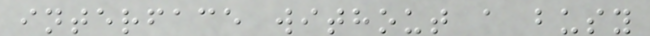interface without a busy
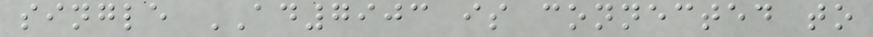single AD7903 is connected to
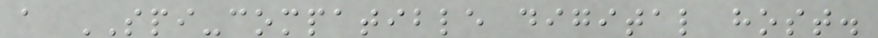a SPI-compatible digital host.
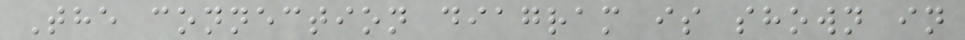The connection diagram is shown in
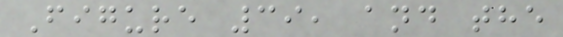Figure 39, and the
